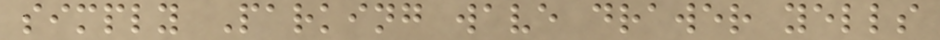simply Parking wave drawer yells
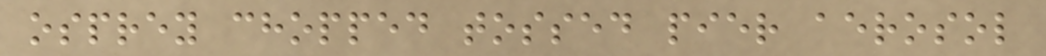osprey chopped tossed pier aerosol
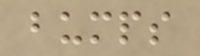bumps
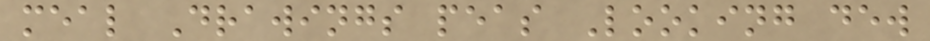meal Drawings peas Looking dew
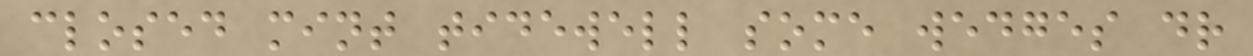closed mint tidewell some wedges dr
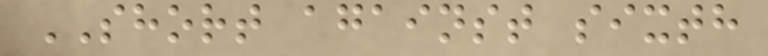SHORT against sixth
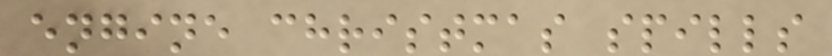engine christmas spills
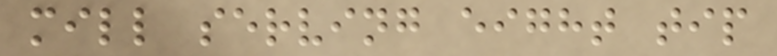mill serving eight tip
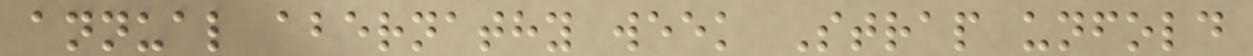annual abernathy week Strap unfold
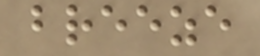breeze
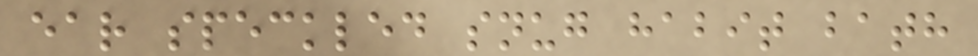ear speckled snug habit bath
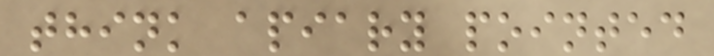think apiary pointed
